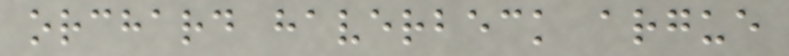orchard haverbeck argue
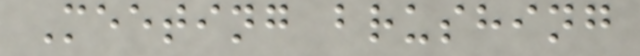Meeting brushing
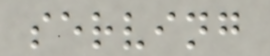serving
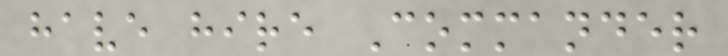have hire Commander
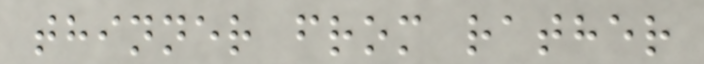thinner from rather
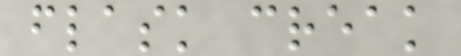flask creak
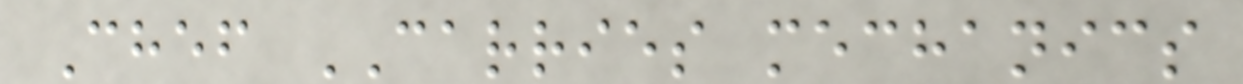Chef CARRIES mechanics
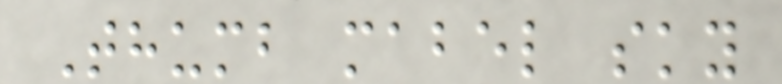Thumb mabel sky
